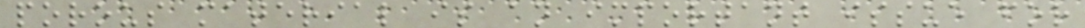porous material is an important issue for
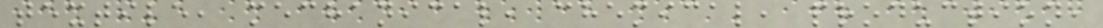textile, mechanical, chemical, production,
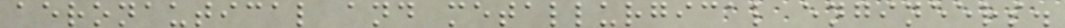aeronautical and metallurgical engineers.
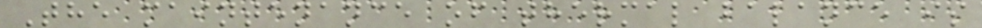The maintenance of thermal balance is
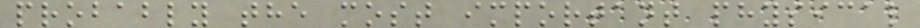probably the most important physical
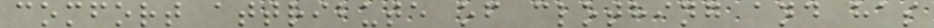comfort attribute of clothing and has
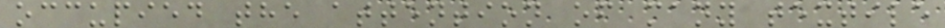occupied the attention of many textile
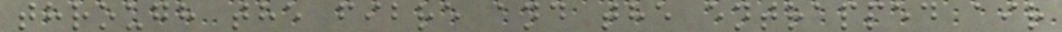through the fibre and the entrapped air
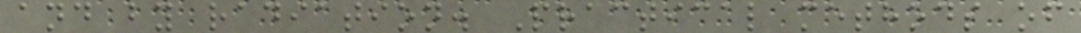and by radiation. Practical methods of
